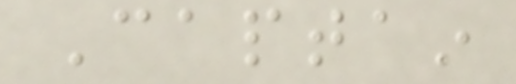Captain
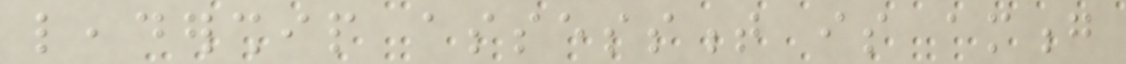leadership assessment is among
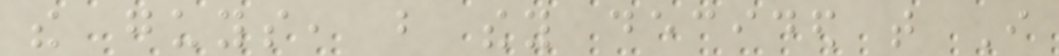the guys, but they decided that I
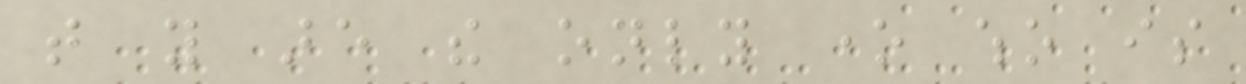that you are the only one who is
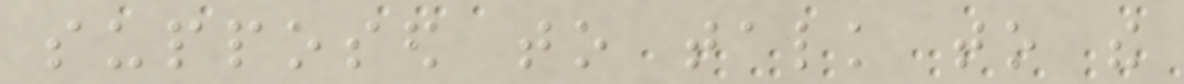supposed to talk to the
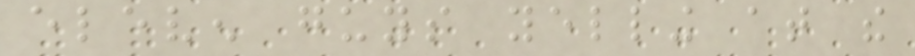eleven guys yelling at the
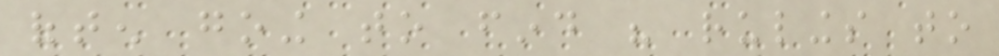often going to find his rulings to
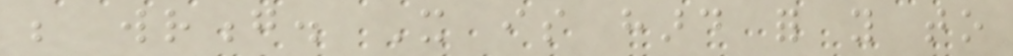be wrong. It is hard for you to
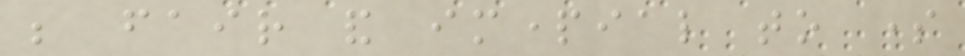be fair and impartial to some
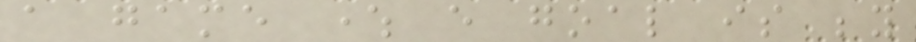a game where every goal is beyond
